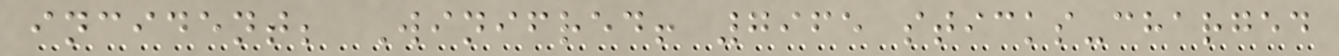incident; Winifred! 7965 sticks-charged
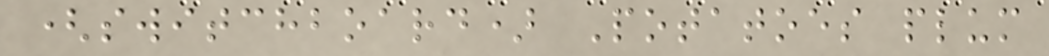(switchboard) Potatoes plum
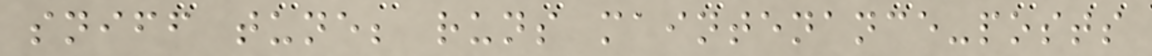sniff tune; runs maintenance-posts
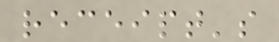receipt's
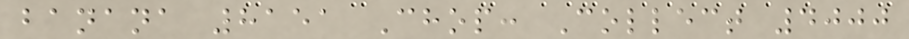banana 8151 Chop: Collect 4000
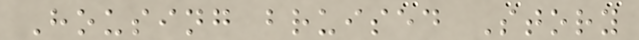Housing bruised Story
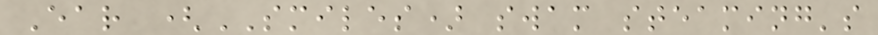Ear (SMILES) swam steaming's
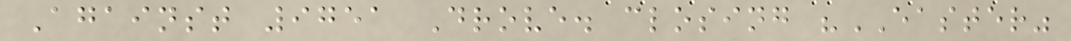Against 9751 Drove. closing "EASTER"
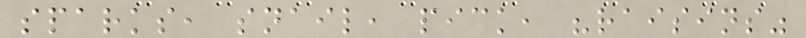sparks, snail, pick, "raisins"
